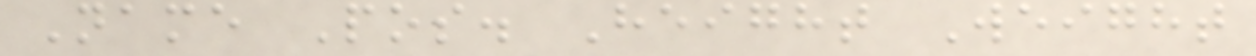Name Pos. Height Weight
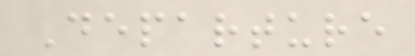Departure
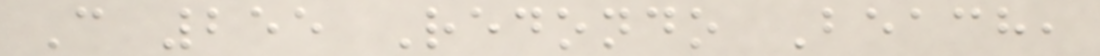C 255 Redondo Beach,
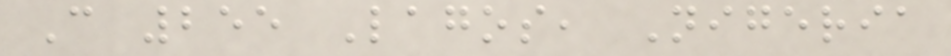C 255 Lagos, Nigeria
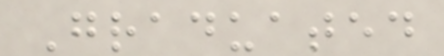Graduated
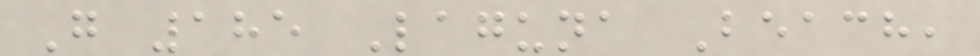G 185 Laguna Beach,
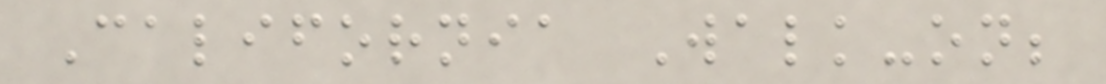California Walk-on;
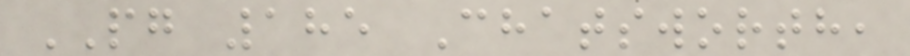PG 185 Chatsworth,
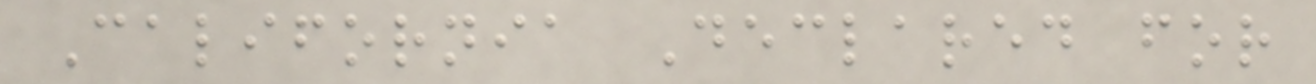California Declared for
